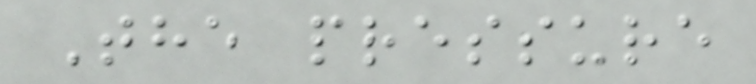The pressure
